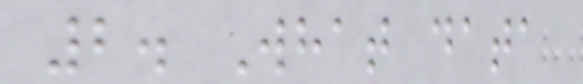2. What data
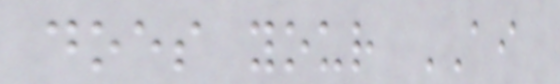does your AI
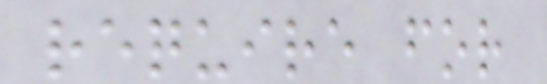require for
